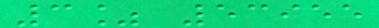3% 53955
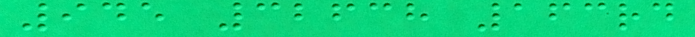945 32638 163rd
